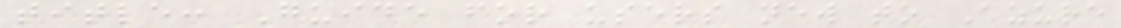title: Guide for users new to Azure
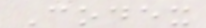Codex
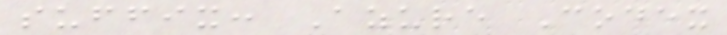suffix: Azure Codex
